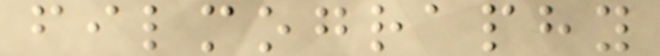filmography
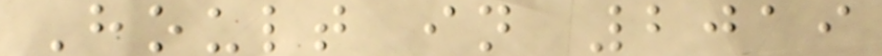Hoult in 2019
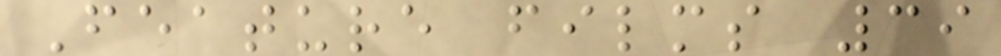Feature films 39
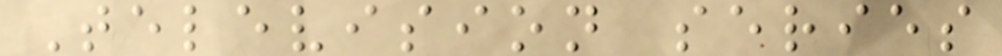Television series
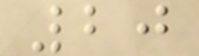20
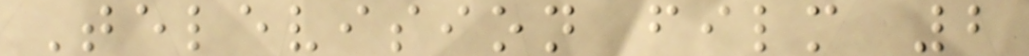Television film 2
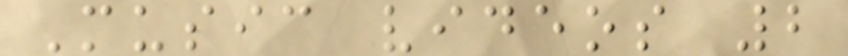Music videos 2
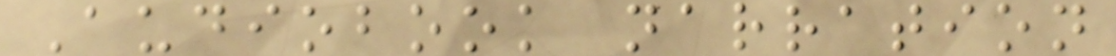Audiobook narration
